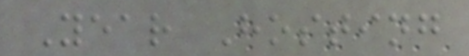Year Hosting
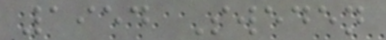1954 Sweden
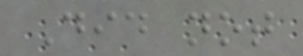Did not
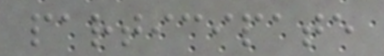participate
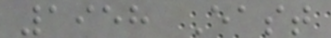1958 East
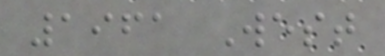1961 West
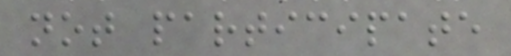not participate
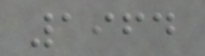1964
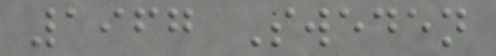1967 Sweden
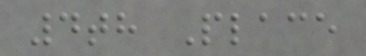4th Place
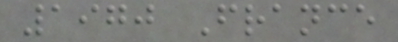1970 France
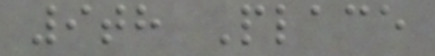9th Place
